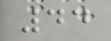44
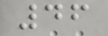46
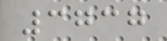3737
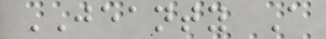JEANTY A
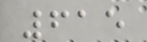615
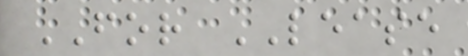FOR LEASE
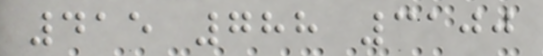415 788 3100
